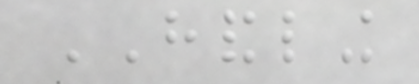HANDLING
